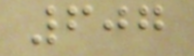607
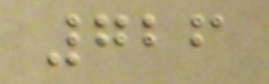726
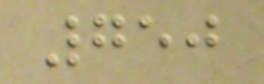750
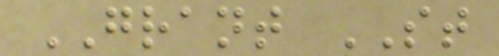GRANT ST
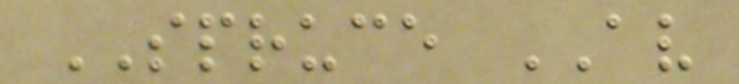SPRUCE AV
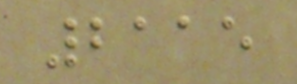2115
